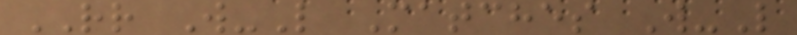RR W-L Matches W-L
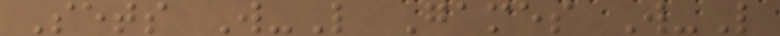Sets W-L Games W-L
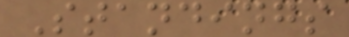Standings
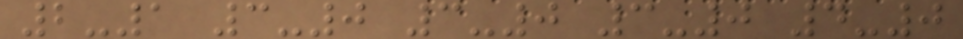2-1 3-0 3-0 3-0 4-0
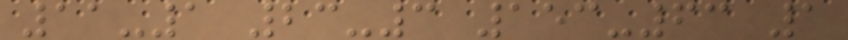11-1 23-3 153-63 1
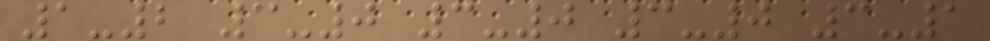1-2 3-0 3-0 3-0 3-1
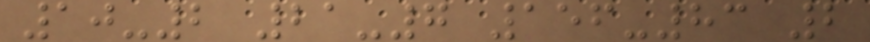10-2 21-7 156-83 2
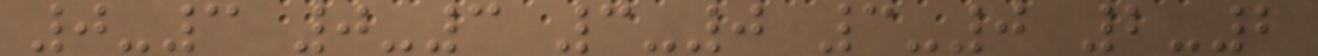0-3 0-3 3-0 3-0 2-2
